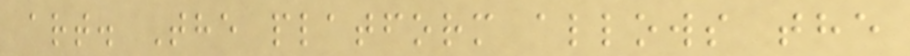art. The platform allows the
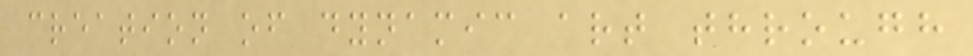creation of dynamic art through
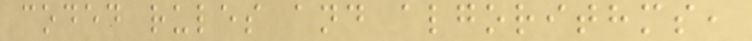coded rules and algorithms,
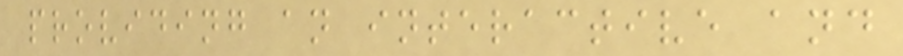providing an interactive and
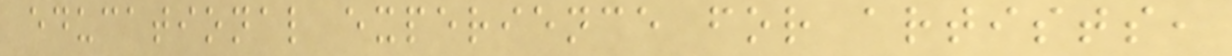educational experience for artists,
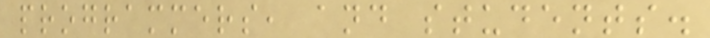programmers, and students.
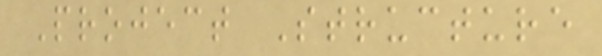Project Structure
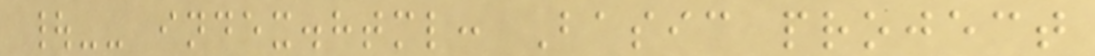|-- index.html: Basic project
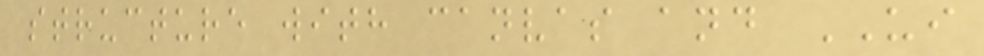structure with canvas and UI
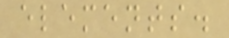elements.
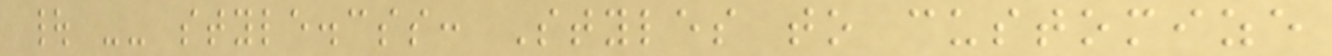| -- style.css: Styles to customize
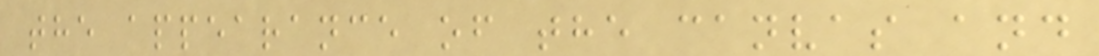the appearance of the canvas and
